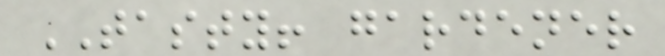TASTY! gardener
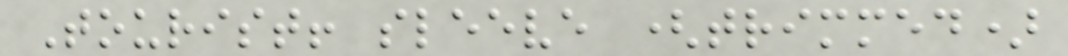Tourist! sleeve (trimmed)
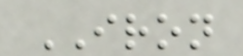IRON
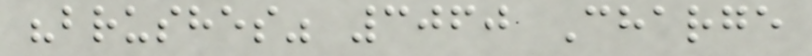"brushes" 3060 Charge
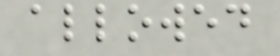allowed
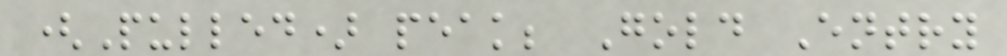(Pulled) peak; Gold Entry
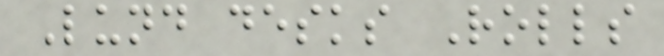Lund desks Rolls
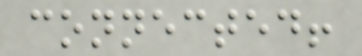connected!
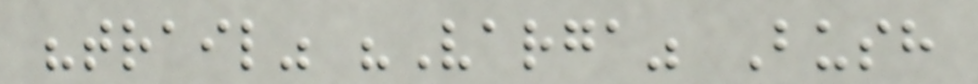"trail" "Varga" Bush
